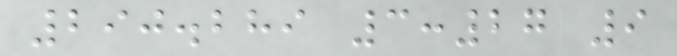290.289 3:27 9
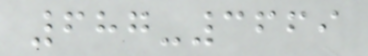687-3669
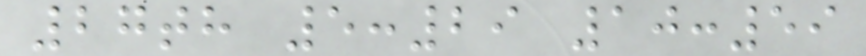27th 5:29 10:59
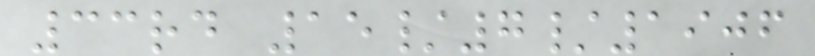33rd 15/7/1906
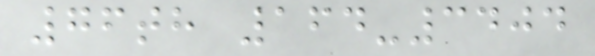76th 164-3404
